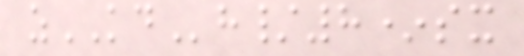zKDh/8*sx
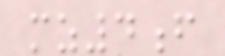mz4f
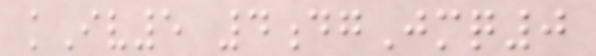kIv5 4dgJmq0
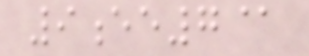9ee7@
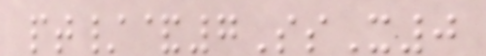pt/&7SsX0
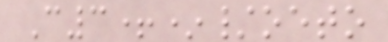C3+*/oeto
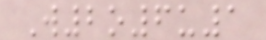W2o6u1
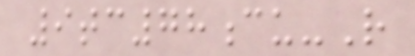9tc78cu-R
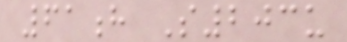61h S203u
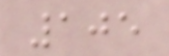105
